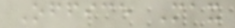Office Max
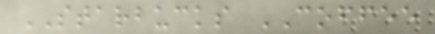STARBUCKS COFFEE
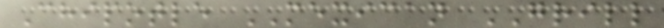Chipotle MEXICAN GRILL
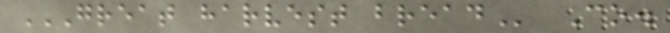GREAT HARVEST BREAD Co.
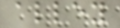alley
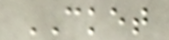CKET
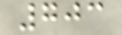703
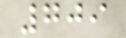709
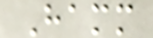Hamm
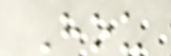Hou
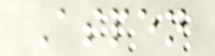Aspen
